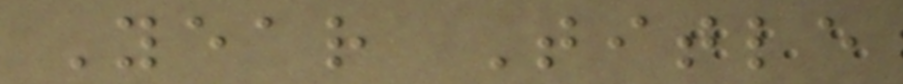Year Title
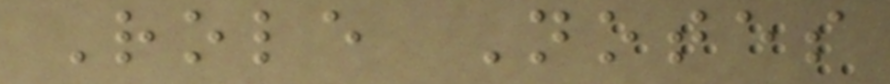Role Notes
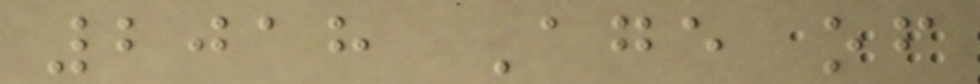2018 Age of
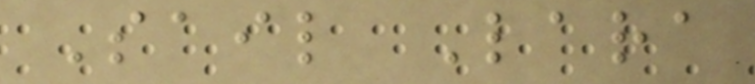Sail Lara
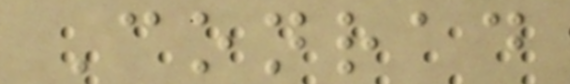Conrad
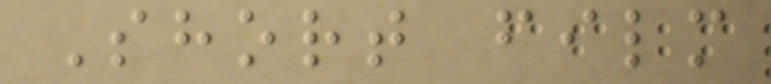Short film
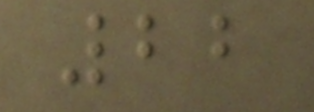22
